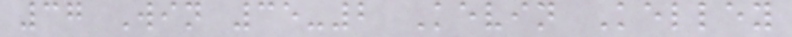37 Win 35-2 Kevin Kelley
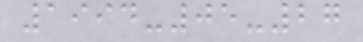1994-05-27
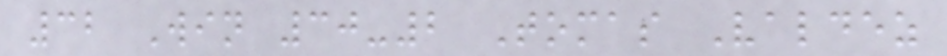32 Win 30-2 Tomas Valdez
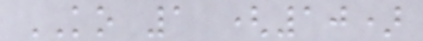KO 1 (10)
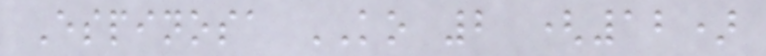Espinosa KO 2 (12)
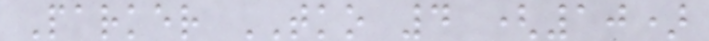Parker TKO 4 (10)
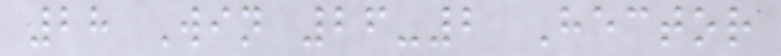28 Win 26-2 Hector
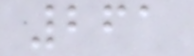261
